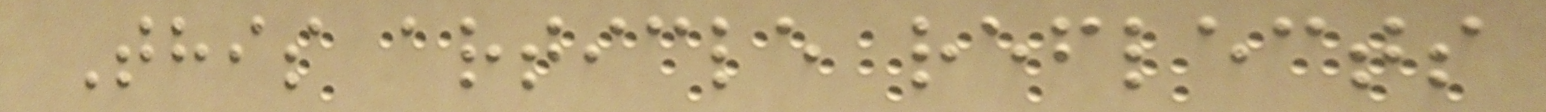This article reflects
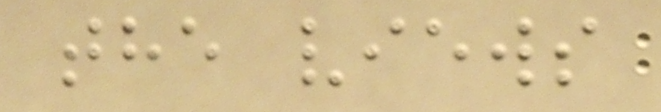the views
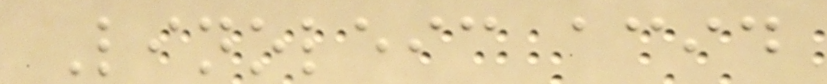Linoleic acid
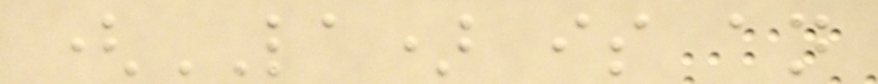(LA) is an
